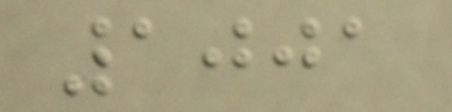1001
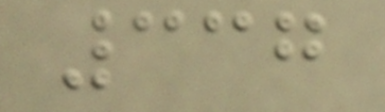337
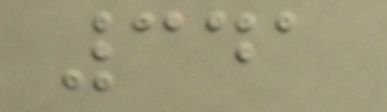341
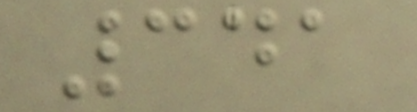341
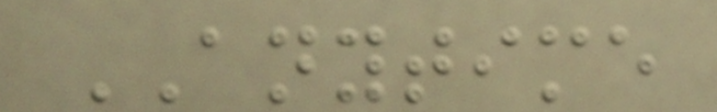ANYTIME
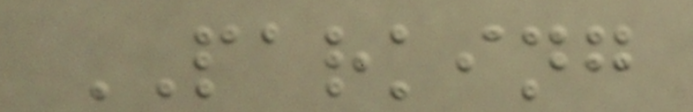PARKING
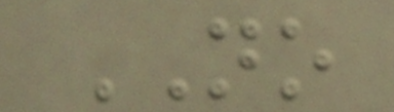NO
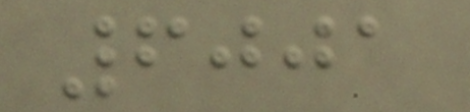6001
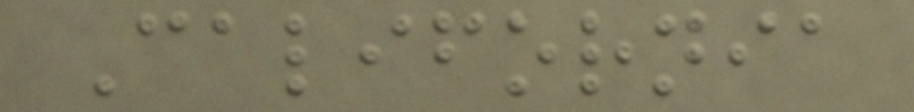California
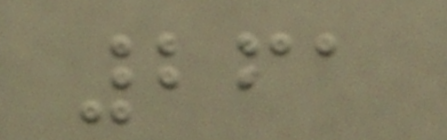261
